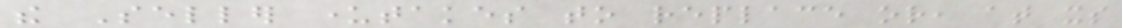the Seller undertakes to replace or, at its
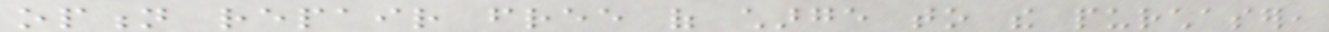option repair free of charge to the purchaser,
